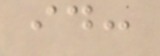id:
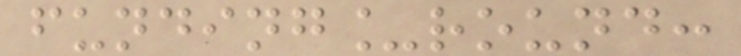funding_round:
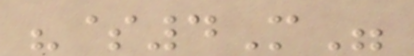"$4M"
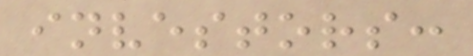investors:
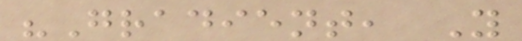"Gradient, Y
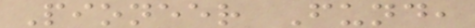Pioneer Fund,
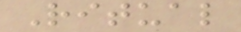Ritual
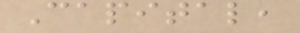Capital,
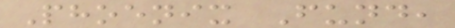Phoenix Fund,
